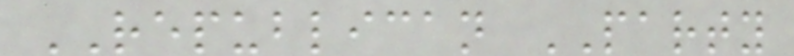REPUBLICAN PARTY
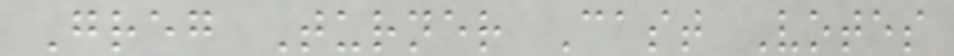Greg Turner Cast Votes
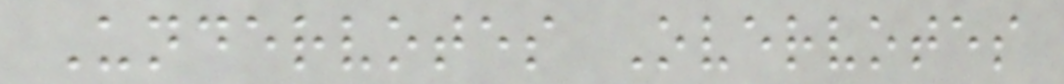Undervotes Overvotes
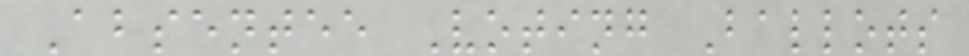Absentee Voting Ballots
